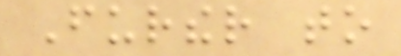Further to
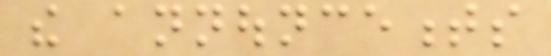the announcements
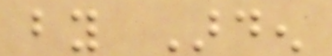by Arden
